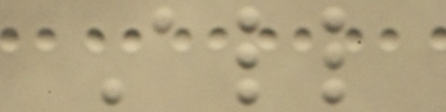All
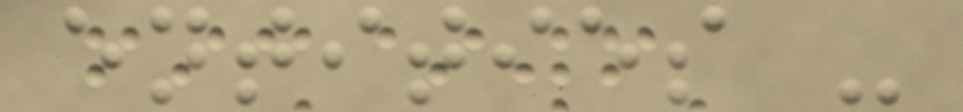entities -
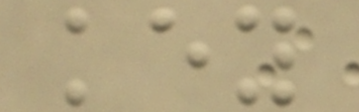key
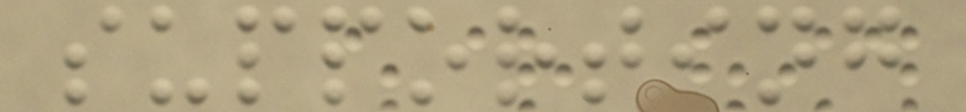supporting
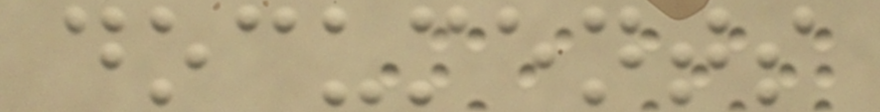documents
